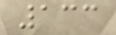133
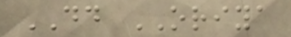DD ORIYA
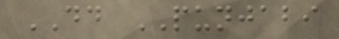DD PUNJABI
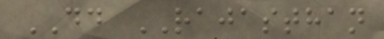DD RAJASTHAN
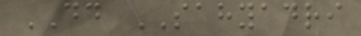DD SAHYADRI
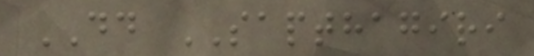DD SAPTHAGIRI
